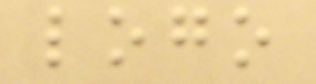logo
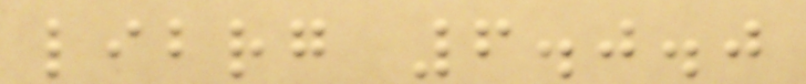librg 6.0.0
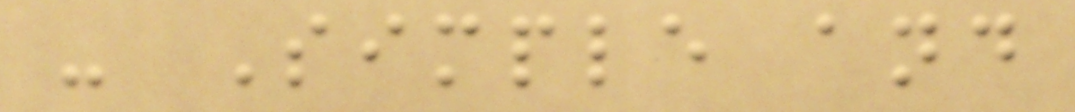- Simple and
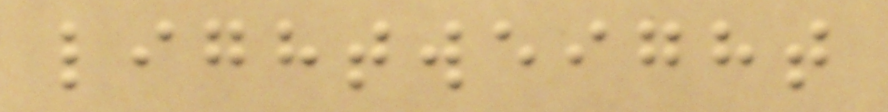lightweight
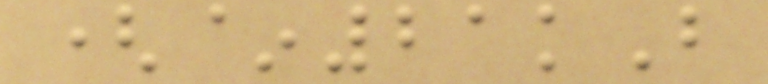(~21kB
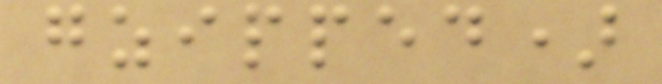gzipped)
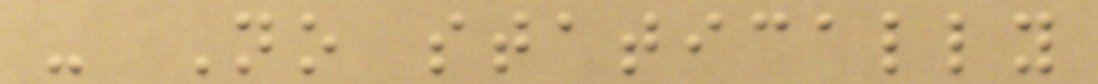- No statically
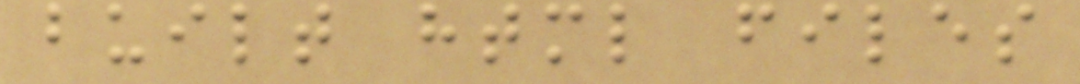built html files
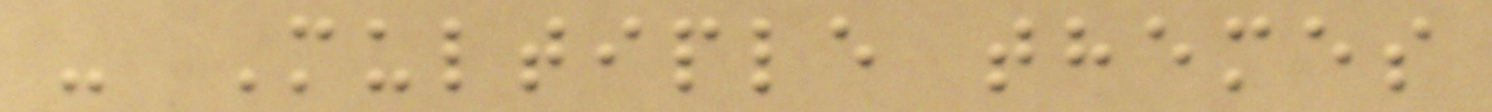- Multiple themes
